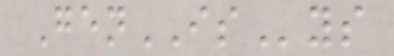GenISys
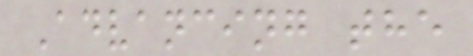Advancing the
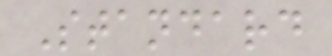Standard
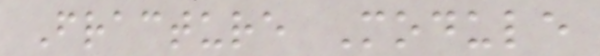Fracture Module
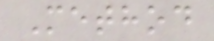Method
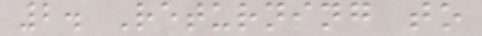2. Returning to
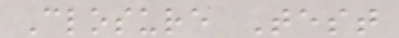Closure Test
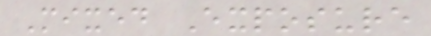Mixed Exposure
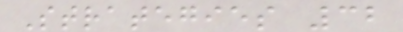Strategies 32
